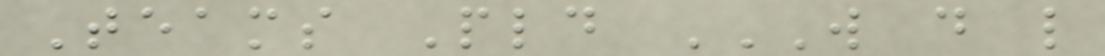Teams Pld W D L
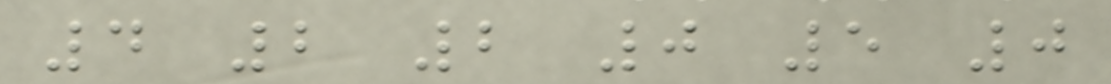4 2 2 0 5 0
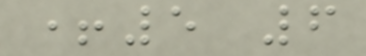+5 6
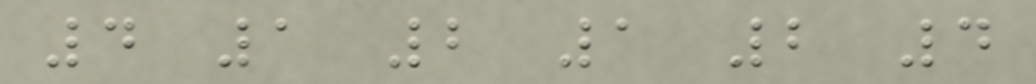4 1 2 1 2 4
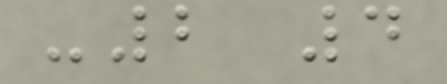-2 4
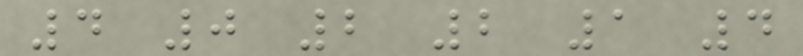4 0 2 2 1 4
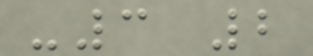-3 2
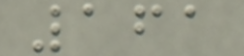161
